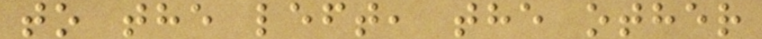to the left, the other
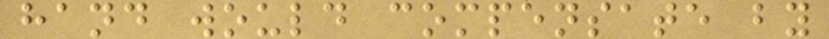hand would compensate by
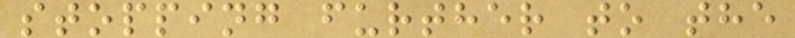stopping further to the
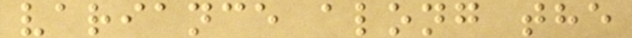variance along the
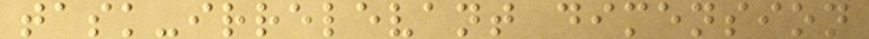task-irrelevant dimension
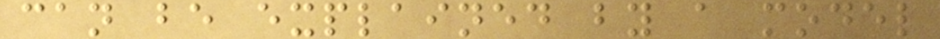can be explained by a model
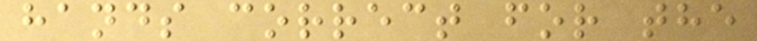hands correct for the
